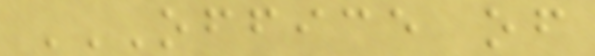OFFICE OF
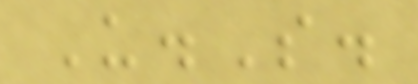U.S.
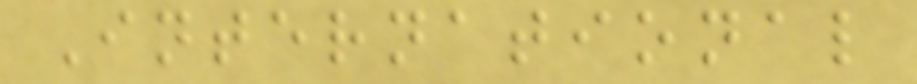International
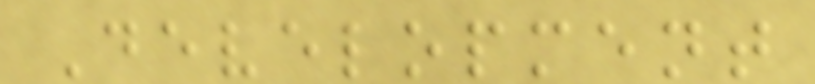Development
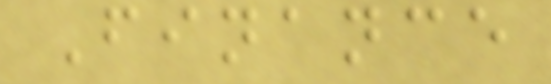Finance
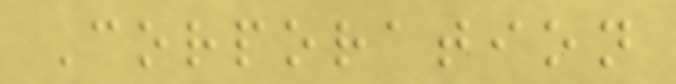Corporation
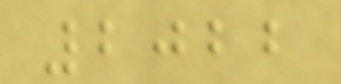2022
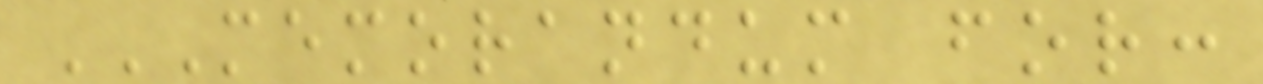MEMORANDUM FOR:
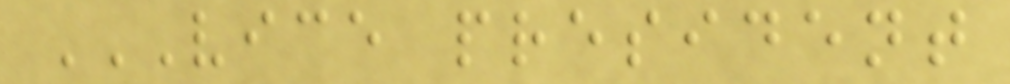VICE PRESIDENT
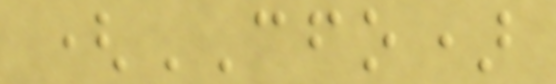(CFO)
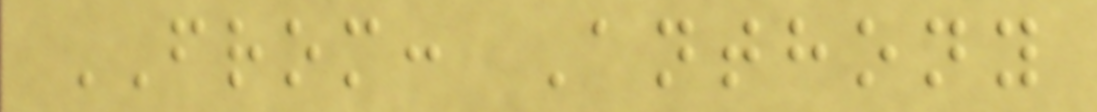FROM: Anthony
